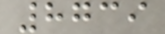8739
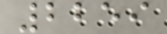2259
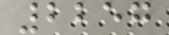2257
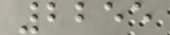2255
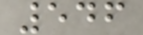546
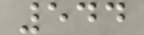544
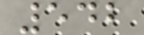542
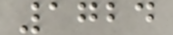1724
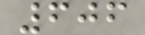606
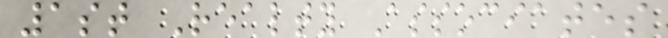1st Realty Associates
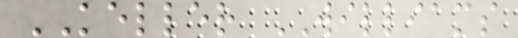KELLER WILLIAMS
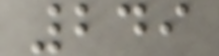249
